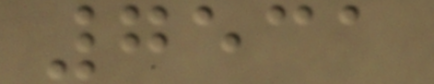7531
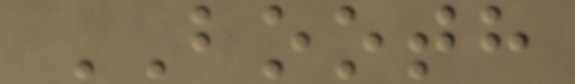BOOTH
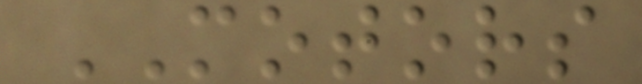MOTORS
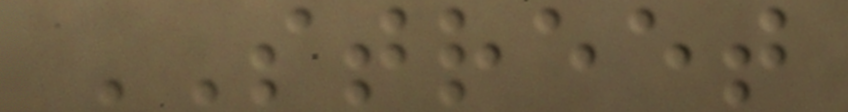STREET
